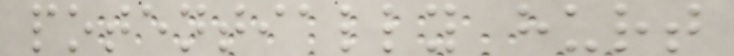potentially hurt
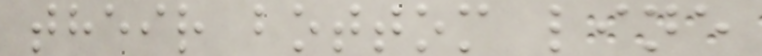their bottom line
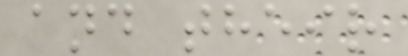and their
